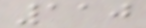110
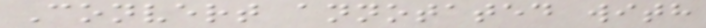Convert annotated with
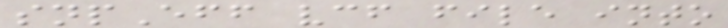snpEff vcf file into
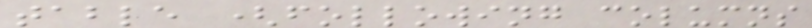table (following columns
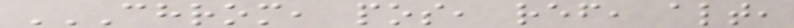CHROM, POS, REF, ALT,
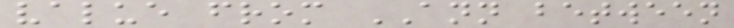value from ANN between
